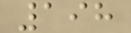198
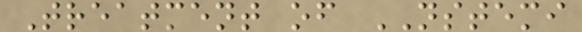Treatment of NSTEMI
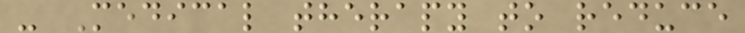- Medical therapy to reduce
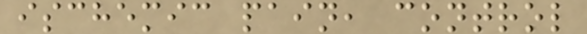ischemic pain, control
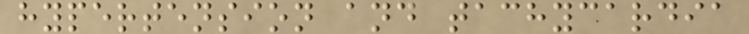hypertension and tachycardia
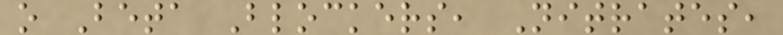o Beta Blockers, Nitrates,
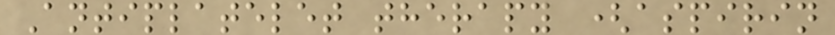Antiplatelet therapy (aspirin
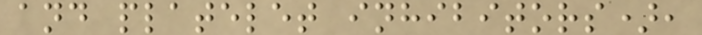and platelet inhibitors),
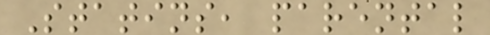Statins, parental
